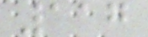117
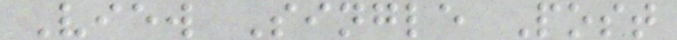View Single Post
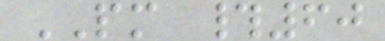PM #60
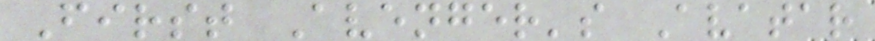First Avenger's Avatar
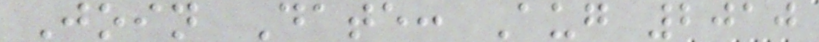Join Date: Aug 2010
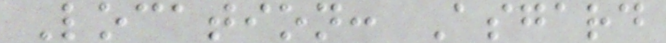Location: Asgard
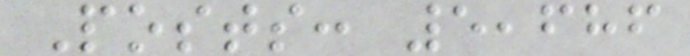Posts: 5,686
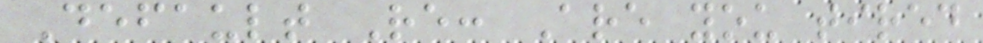Default Re: Are you tired
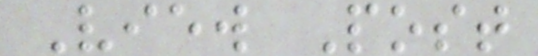View Post
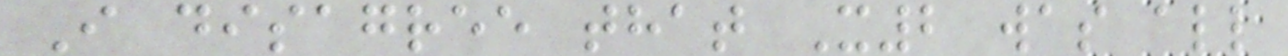I disagree that X2 was all
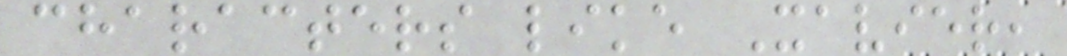characters like Xavier,
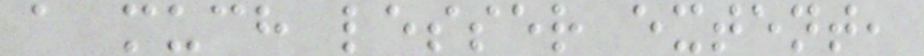a much lesser extent,
